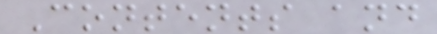Contents and
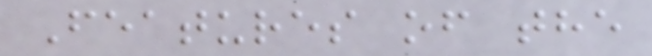Features of the
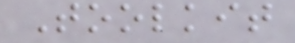Toolkit
